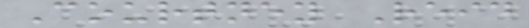Courtney Reid
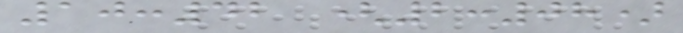10:42 (2:08)
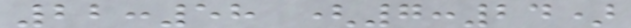22:58 (7:24)
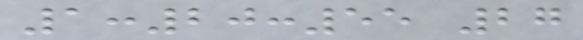1:20:55 27
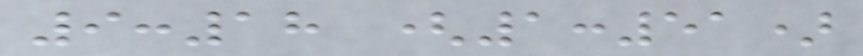9:18 (1:51)
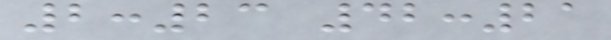2:23 42:21
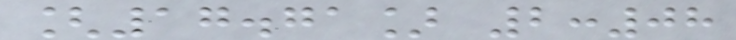[17.71] 2:08
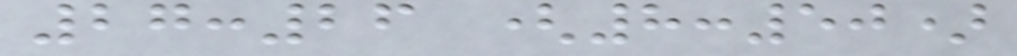27:26 (8:50)
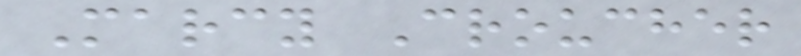Marcy Croucher
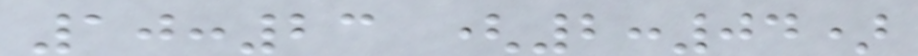10:23 (2:04)
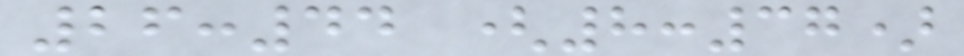26:44 (8:37)
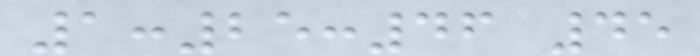1:25:46 45
